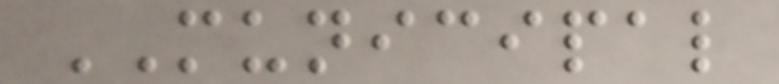MUNICIPAL
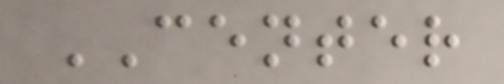CENTER
